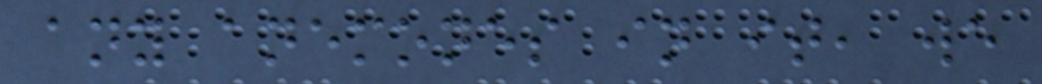any anemones in it, we
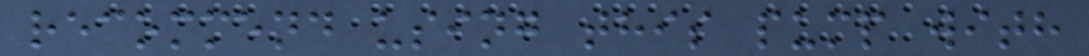recommend using this pump with
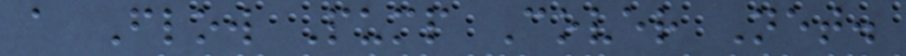a Flow Pump Cover Net.
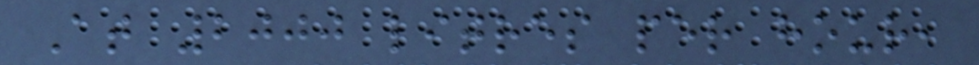At 2000 litres per hour,
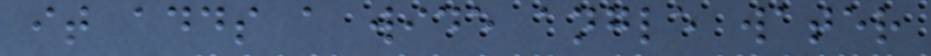it adds a wide angle water
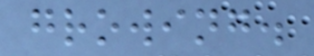growing.
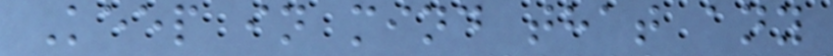Keep in mind that any
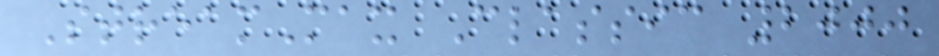StreamMax Classic 2000
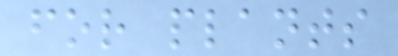for plants
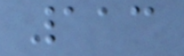113
